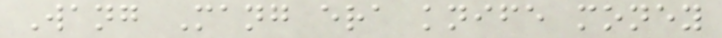Wang Mang era knife money
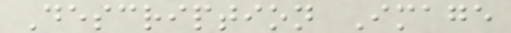Description Image
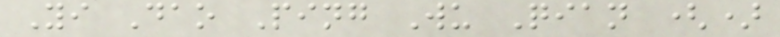Yi Dao Ping Wu Qian ()
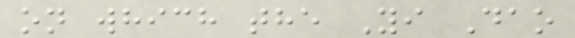on which the Yi Dao
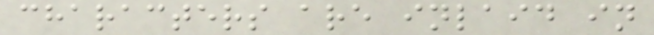characters are inlaid in
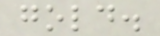gold.
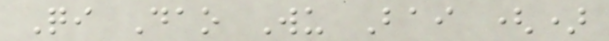Qi Dao Wu Bai ()
